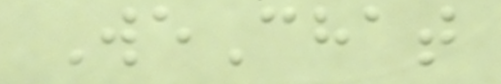WeChat
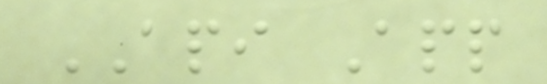API App
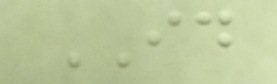ID
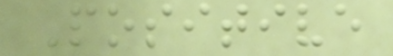Positive
